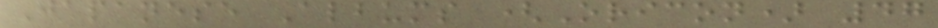Japanese Albums (Oricon) 47
